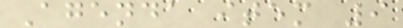Agenda item 9
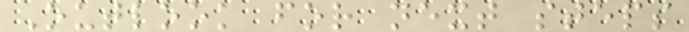Outlook for next steps
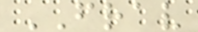FRAV
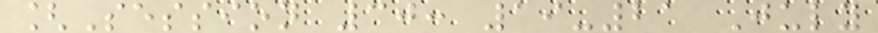[Session 30: 19-21 July
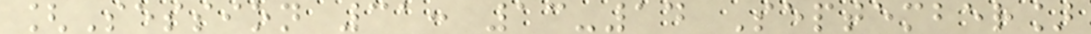[Session 31: 13-14 September]
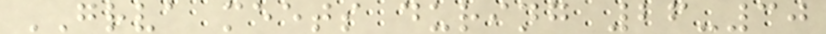GRVA meets during 26-30
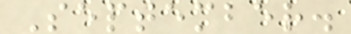September.
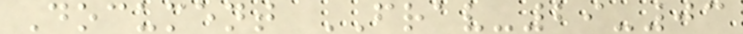Document FRAV-29-03
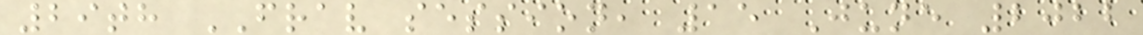29th FRAV session, 15 June 2022
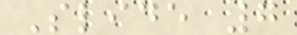Slide 7
